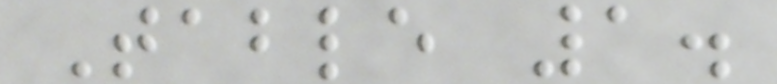Table 1.
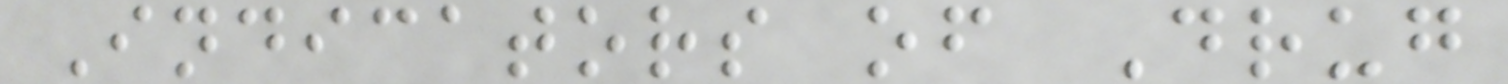Indicators of Drug
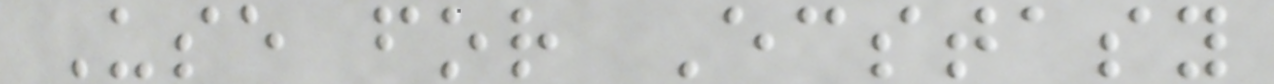Use for Ecstasy
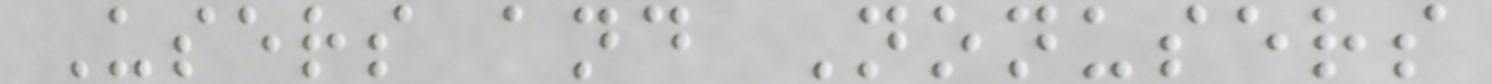Users and Nonusers
